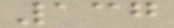137
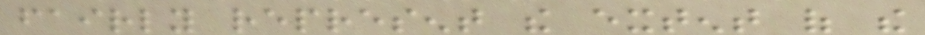fairly represent the extent of the
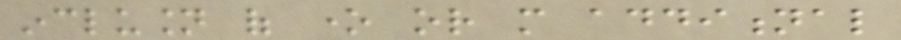inclusion of one or more additional
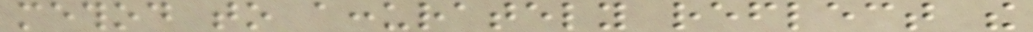method to accurately reflect the
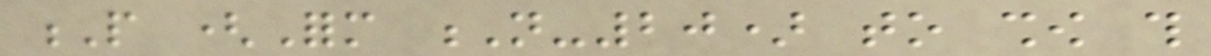P (Form N-20) to show this
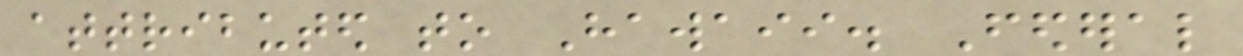attributed to Hawaii. Federal
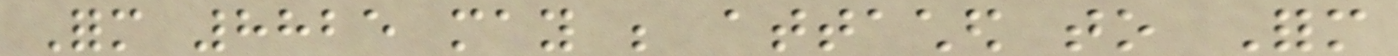Form 8825 may be attached to Form
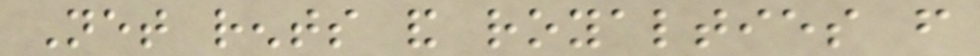Net rents and royalties from
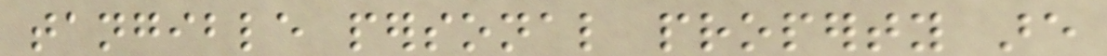tangible personal property are
